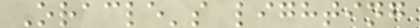Oracle's lighting
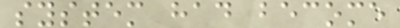system had become
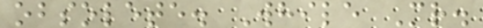obsolete. While Mr.
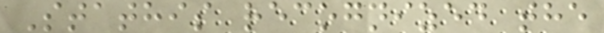Stathis recognized the
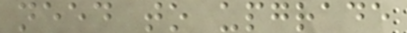need to upgrade
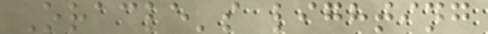Oracle's lighting
